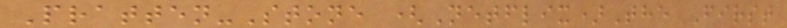Pratten-Stone (Netflix)The First
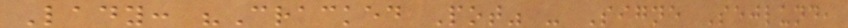Lady: "Cracked Pot" - Signe Sejlund,
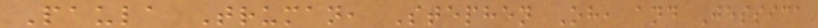Paula Truman, Stephen Oh, and Jessica
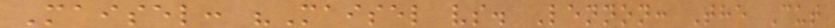Maisel: "Maisel vs. Lennon: The Cut
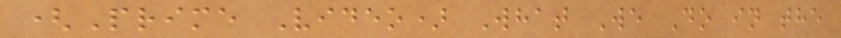(Prime Video) What We Do in the
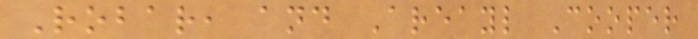Robar, and Areayl Cooper
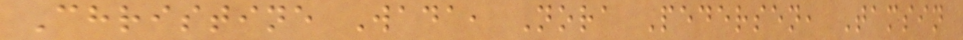Christine Wada, Nora Pedersen, Tamsin
